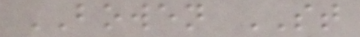BOWEN ST
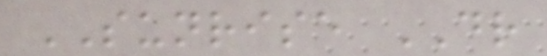SUNRISE DR
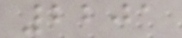2201
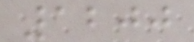1200
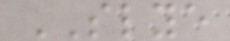SLYE
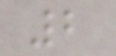2
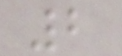2
